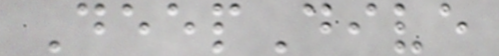DeepDive
